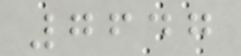7647
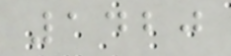1420
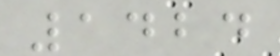1424
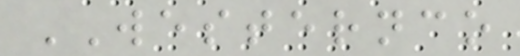WESTERNCO
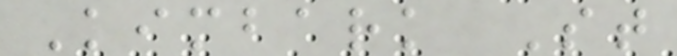Kimbark St
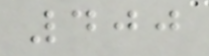400
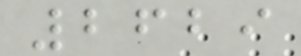2629
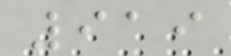919
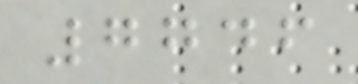7746
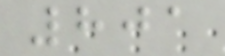801
